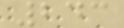243
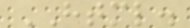HTML.
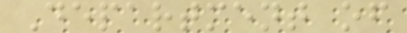Department of
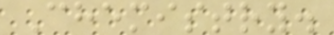Chemistry.
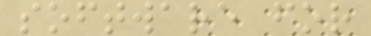software for
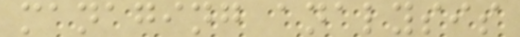managing analysis
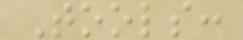Tools:
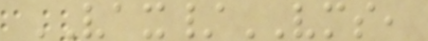VAX/VMS,
